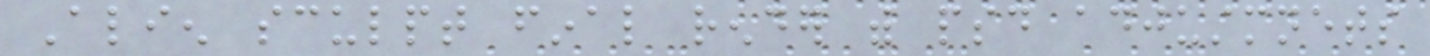Alien sculpt final render with psd adjustmnets
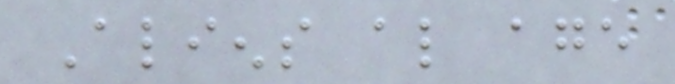Aliens also age
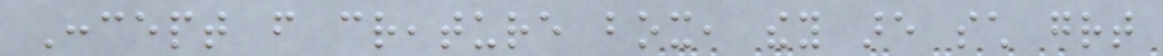Concept from creature box, they are such great
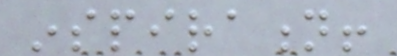inspiration!
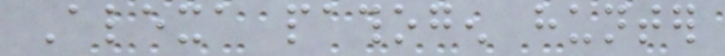Alexa pathogen hunter
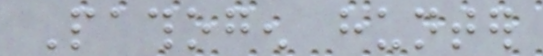Pathogen hunter
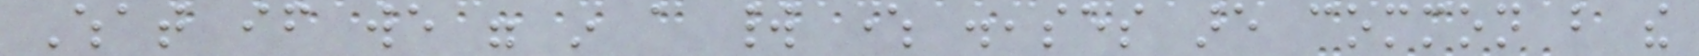What if we were in a world where diseases are common but the
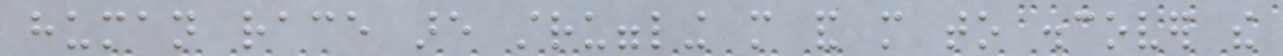human race are struggling more and more to discover the
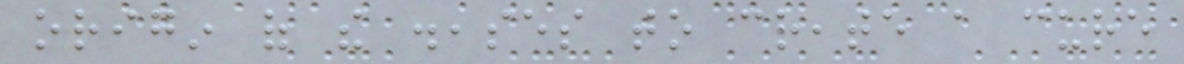origin of the diseases to create a cure
